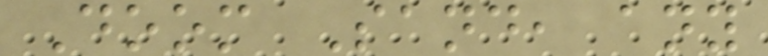Doom Sand, any
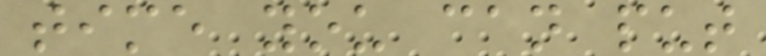time you can put
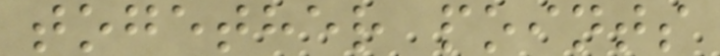together points
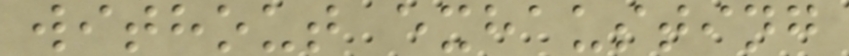without exhausting
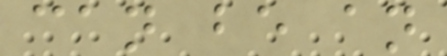can be an
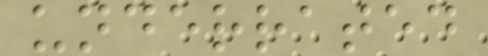underrated
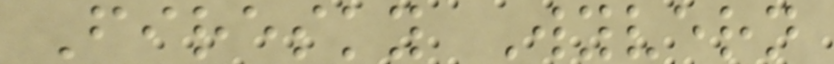Firesky Wyvern
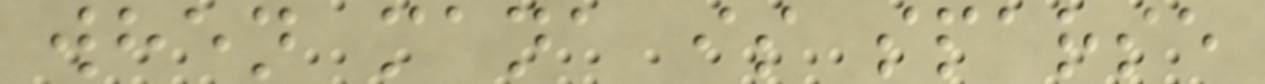when mana is sparse
